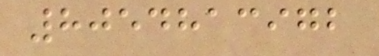8054813972
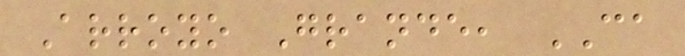Arroyo Grande, CA
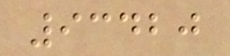93420
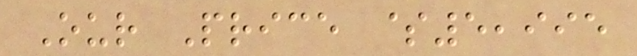Our Price $5,995
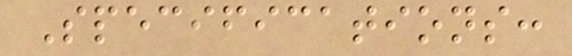Specifications:
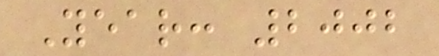Year: 2002
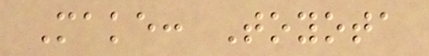Make: Toyota
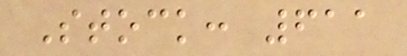Stock: 611
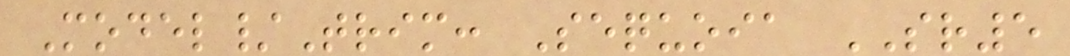Model/Trim: Sequoia SR5
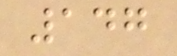147
